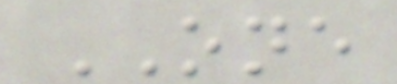ONE
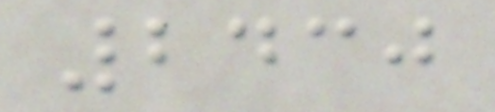2430
